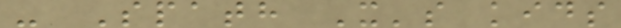- Spath X's kids
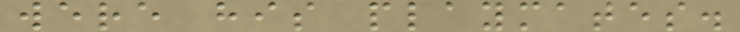were his playmates.
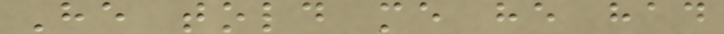He told me he had
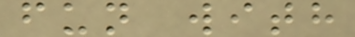fun with
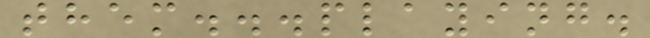them...playing.
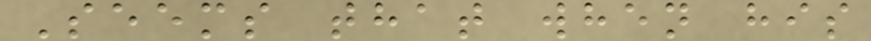Seems that when his
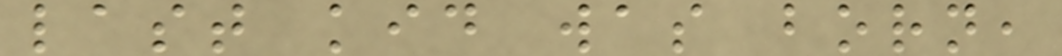last kid was born,
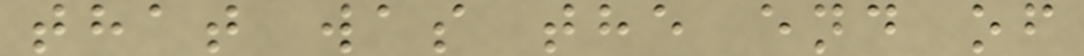that was the end of
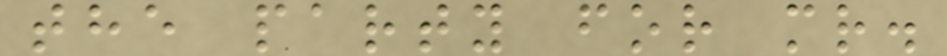the party for mr.
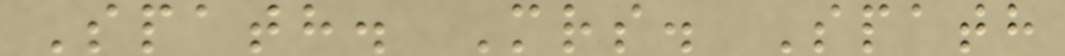Spath. Mrs. Spath
